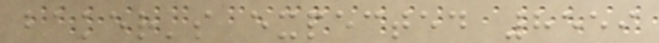baker's expected 8559
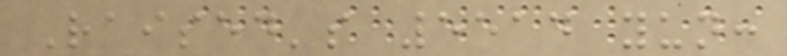Raised's 5514 yun:
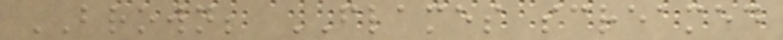BROWN; FLAMES screamed
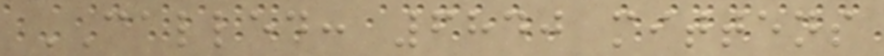CALLED: 6840 mittens
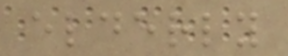elderly
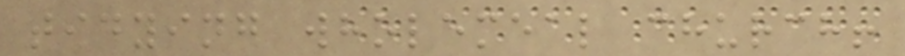tidying wholemeal church!
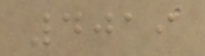4019
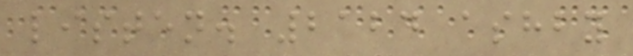listen. 2124 ashby
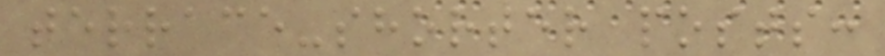terrace-shorter posts:
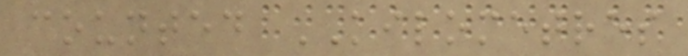counted KILOMETRES
